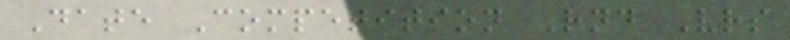Date Competition Rnd Vrs
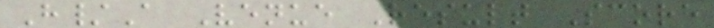H/A Venue Result Score
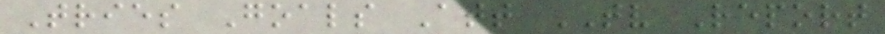Tries Goals Att TV Report
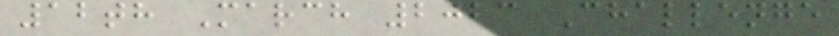12th March 2023 Challenge
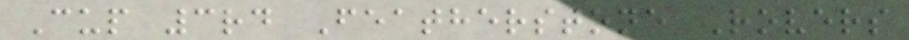Cup 3rd Featherstone Rovers
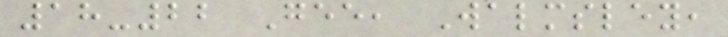18-22 Gee, Walmsley,
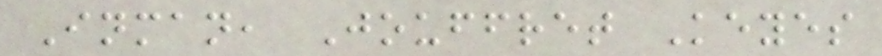Inman, Jouffret Keyes
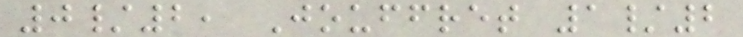0/2, Jouffret 1/2
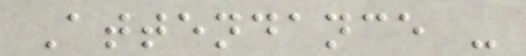Attendance -
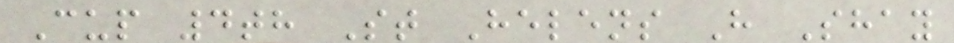Cup 4th St Helens H Shay
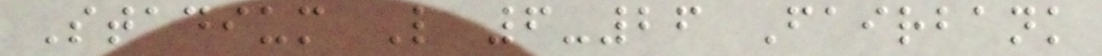Stadium L 6-26 Fairbank
